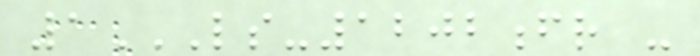1LS-1202FR -
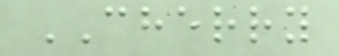CHERRY
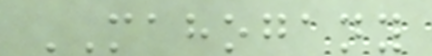MAHOGANY
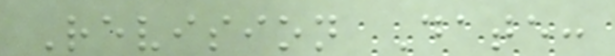Revision Date:
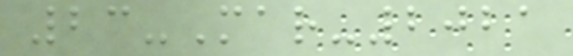23-Mar-2021
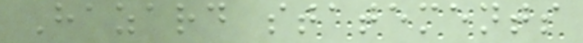Hazard statements
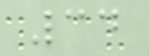34
